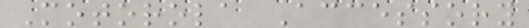Motorola Accessory
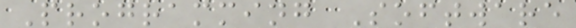Programming Software
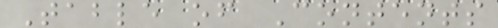Table of Contents
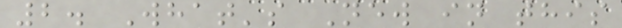2. What's New in this
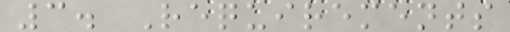3. Requirements
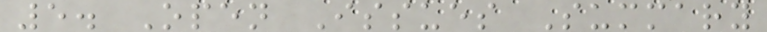5. Open Issues Summary
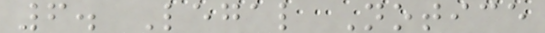6. Legal Notice
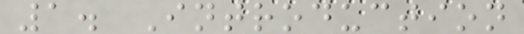1. Introduction
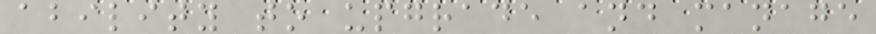ability to upgrade and manage
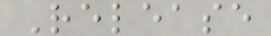Release
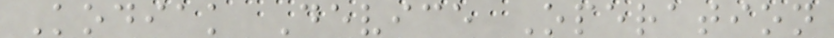Kodiak Device Operation
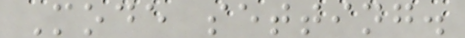Mode setting.
